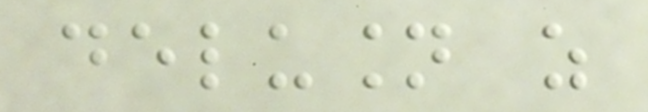delusion as
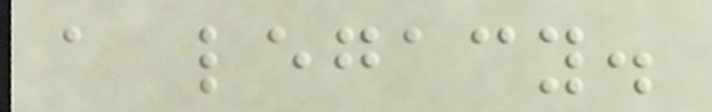a legacy.
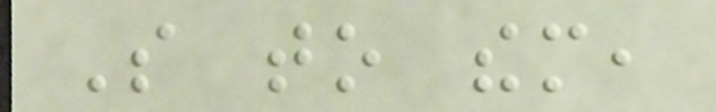So to them,
